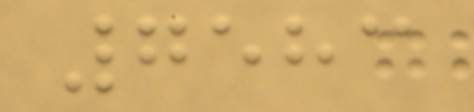7583
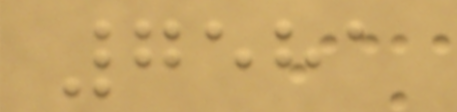7581
